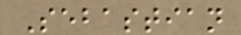Sebastian
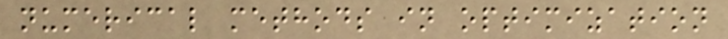numerical methods in optimization
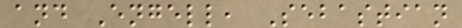and Engell, Sebastian
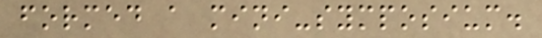formed a mini-symposium.
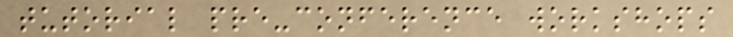tutorial pre-conference workshops
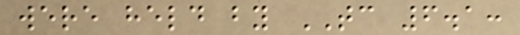were held by TC 6.1:
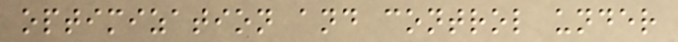optimization and control under
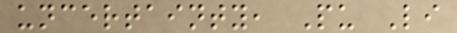uncertainty, Pu Li
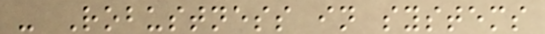- Robustness in systems
